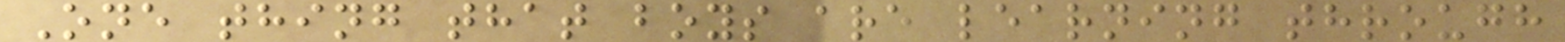One thing that boys are learning through
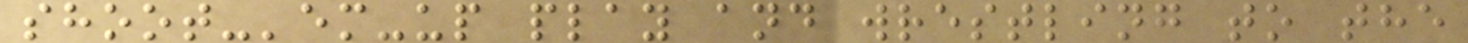shoot-'em-up play and wrestling to the
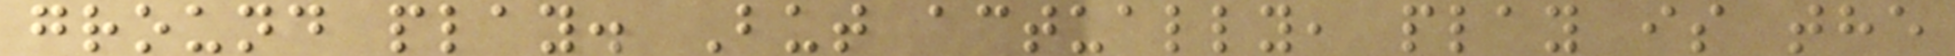ground play. But actually, play is the
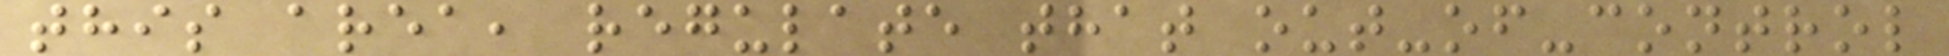this area, regulate that out-of-control
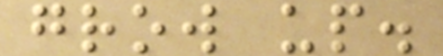grow up.
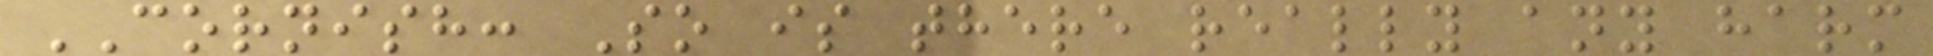CORNISH: So is there really any harm
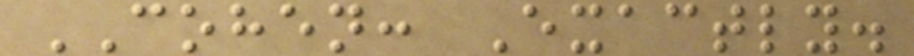COHEN: Exactly.
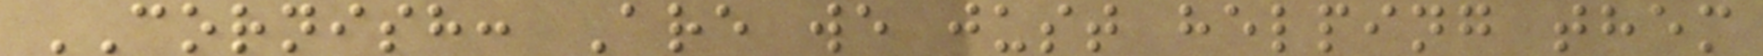CORNISH: Are we just helping them
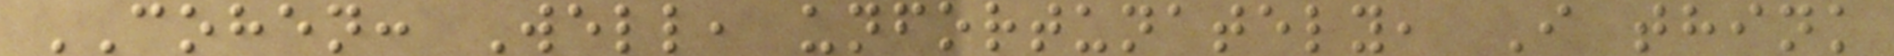COHEN: Well, unfortunately, I think
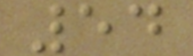54
